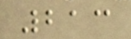213
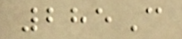285C
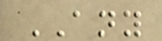ANY
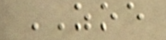ZOE
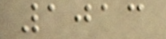1013
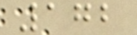172
